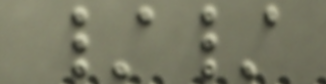//
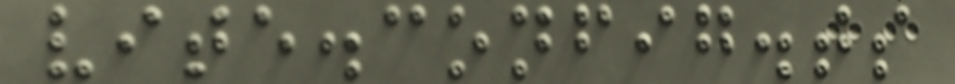vite.config.ts
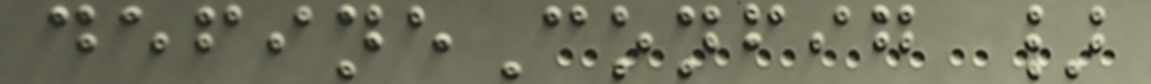defineConfig }
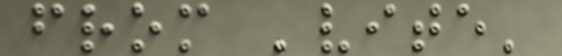from 'vite'
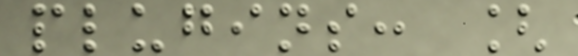plugins: [
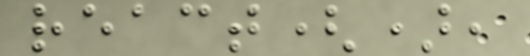react(),
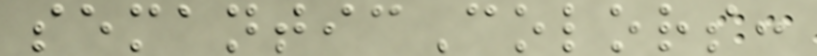semanticColors:
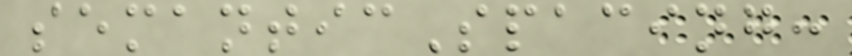semanticSpacing:
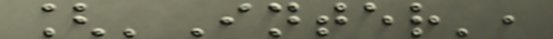['Inter',
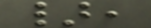},
